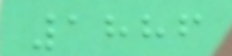1886
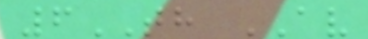6TH AV
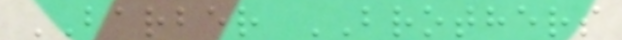BARBER BROTHERS
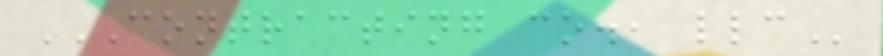CONTRACTING CO., LLC
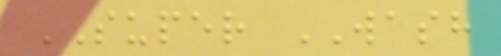SUPER WASH
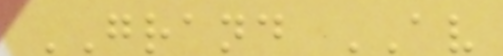GRAND AV
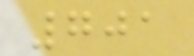701
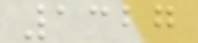1327
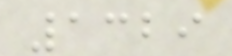1329
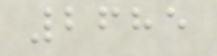2685
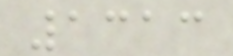1313
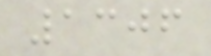1306
